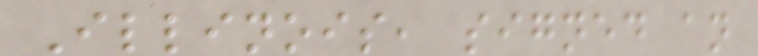Illinois, signed an
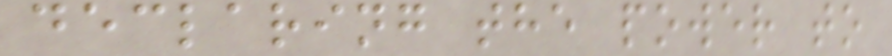declaring the power to
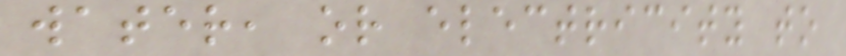water, or electricity to
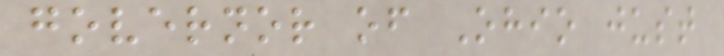governor of Ohio just
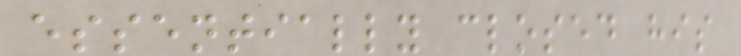essentially closed his
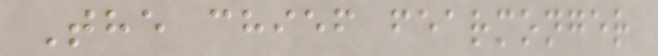The chief fearmonger
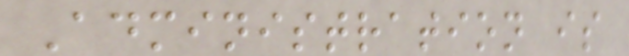Administration is
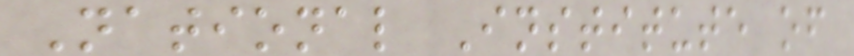National Institute of
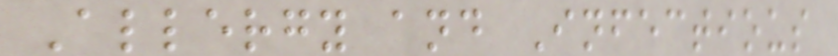Allergy and Infectious
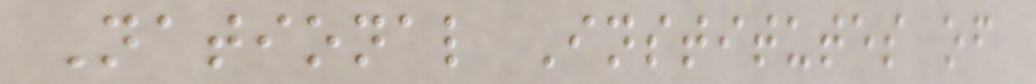National Institutes of
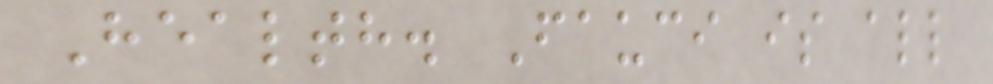Health. Fauci is all
